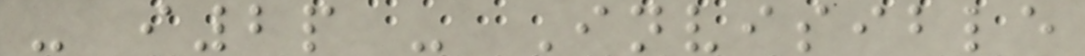- i2p - Invisible
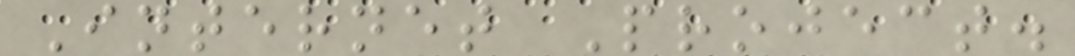Internet Project.
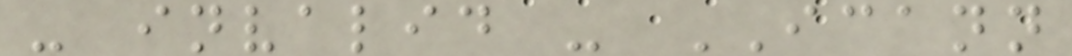- invalid - ICANN
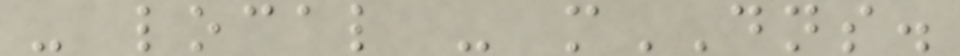- local - mDNS.
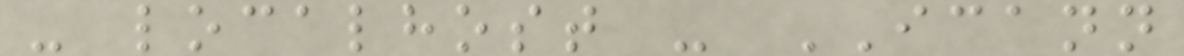- localhost - ICANN
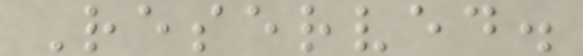Reserved.
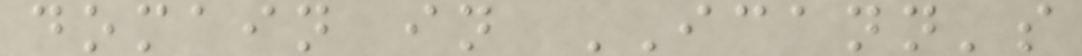domain in ICANN's
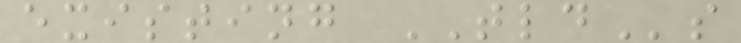existing TLDs
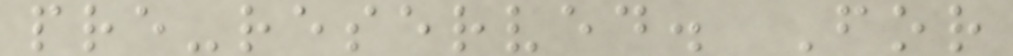pre-reserved. For
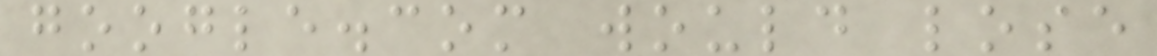google.com would lose
